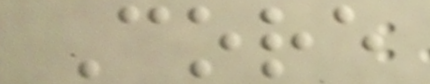Core
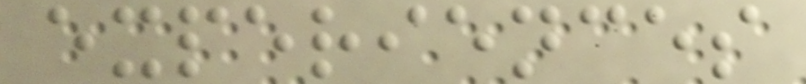experiences
